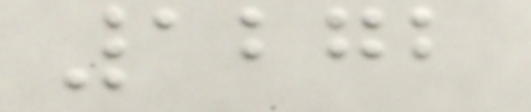1272
